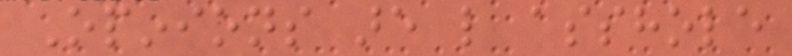Opinions are like asshole
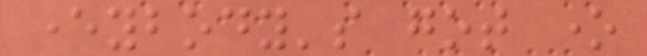everybody's got one
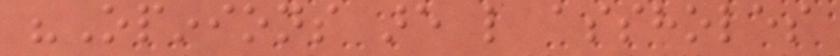"Opinions are like assholes
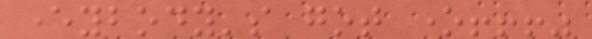everybody's got one!!!"
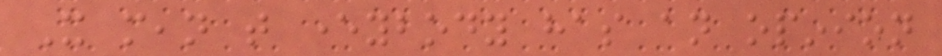It mean that everybody has an opinion
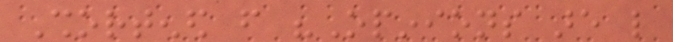Shortened from "Opinions are like
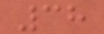38
